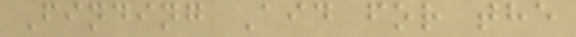Finding Aid for the
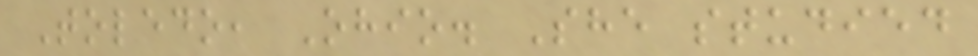Toledo, Ohio. She studied
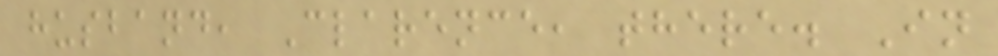husband, Clarence, there. In
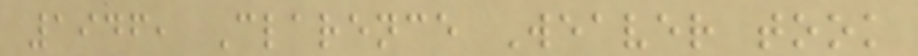1946, Clarence Weaver took
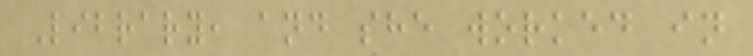Library, and she worked in
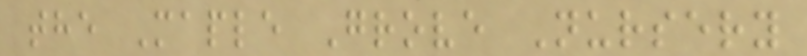the Maple Grove Nursery
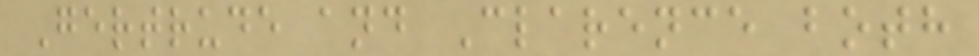Gertrude and Clarence both
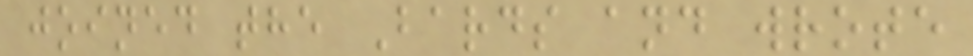joined the Bards and wrote
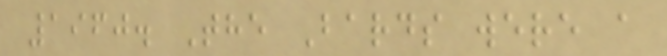1960. The Bards were a
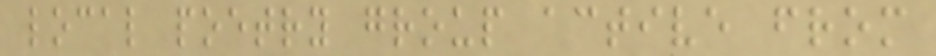local poetry group active from
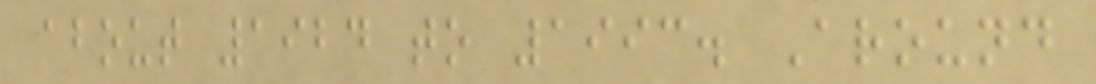about 1924 to 1993. Around
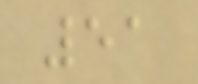51
